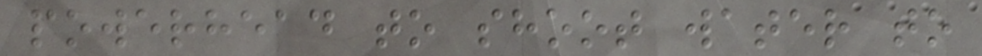powerhead to shoot water to
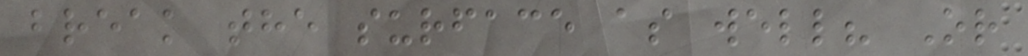break the surface as well? Or
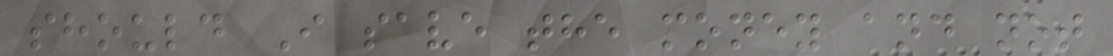should I save the money and not
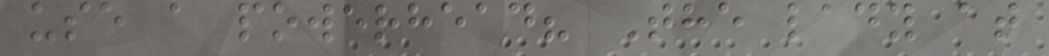use a powerhead? The lady at
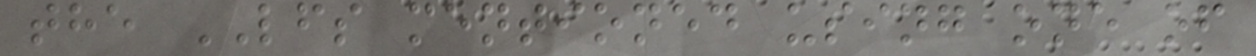the LFS mentioned using one of
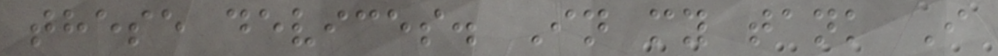these devices. In my tank I
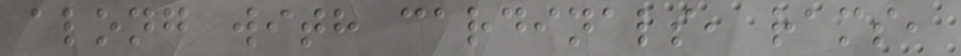along with cardinals, rams,
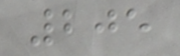205
